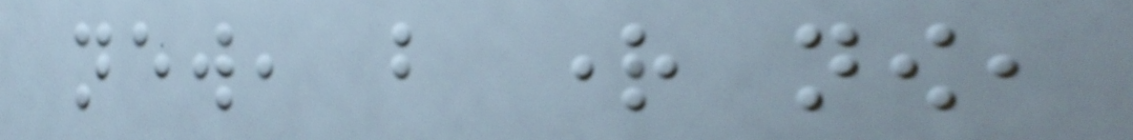new, but right now,
